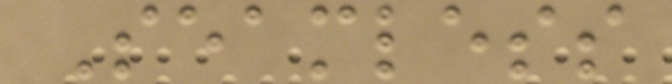Seamless
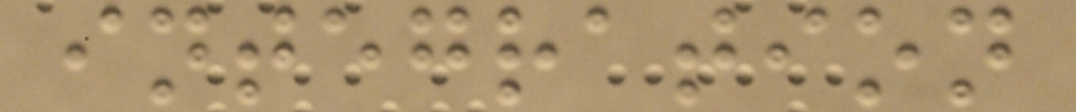integration
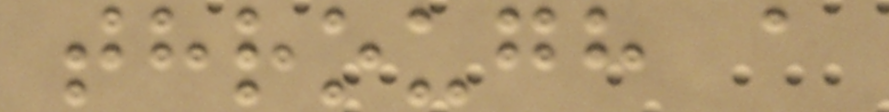through a
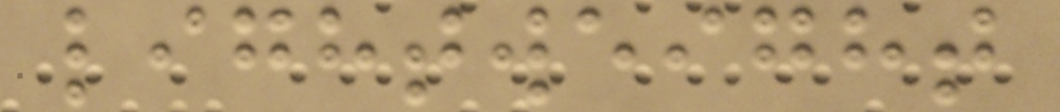lightweight
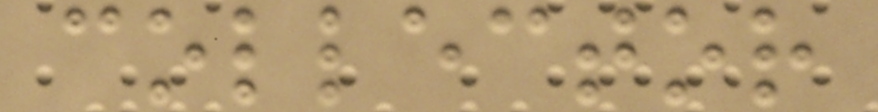collector
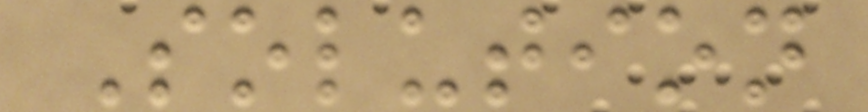Solution
